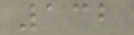132
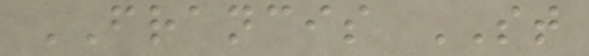FRANCIS ST
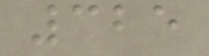325
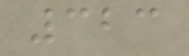323
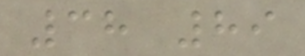38 89
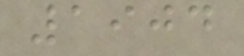1904
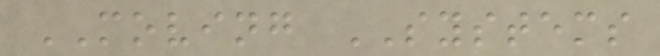MOVING SYSTEMS
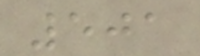501
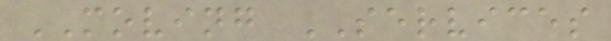MOVING SERVICES
